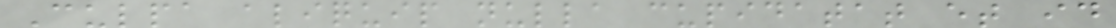Culpa aliquip nulla cupidatat et id
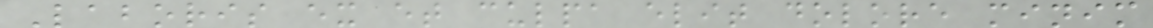Laboris ex et culpa elit dolore minim
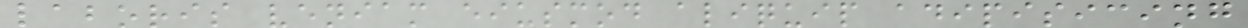laboris veniam eiusmod aliquip adipisicing
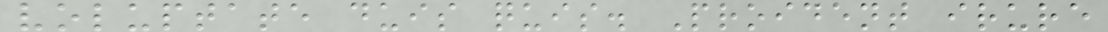voluptate duis quis. Proident irure
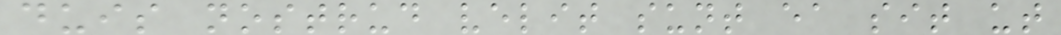duis nostrud velit sunt ea sit ut
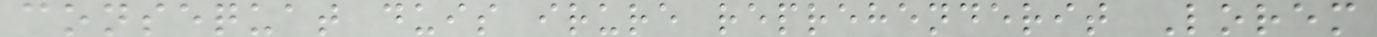consequat duis irure reprehenderit Lorem
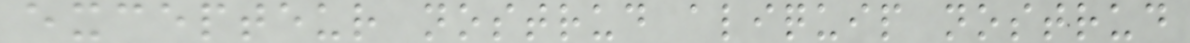excepteur nostrud aliquip nostrud
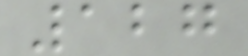127
